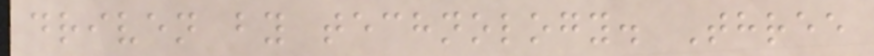driven by technology. Three
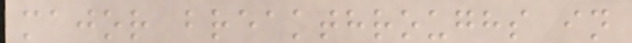major breakthroughs in
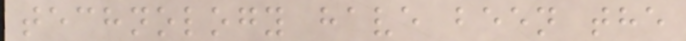technology have been the
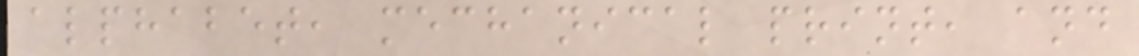alphabet, mechanical print, and
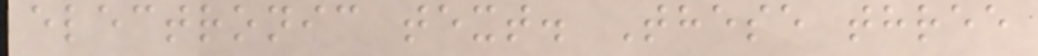electronic text. These three
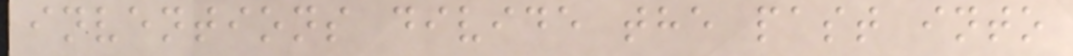inventions divide the past into
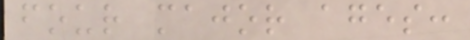four major ages:
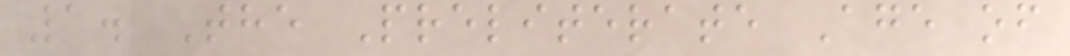1. The Preliterate Age of
